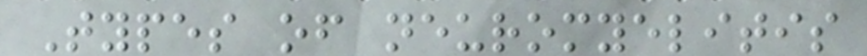Types of neuromyelitis
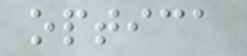optica
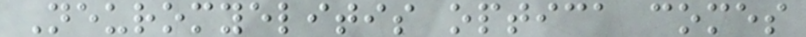Neuromyelitis optica comes
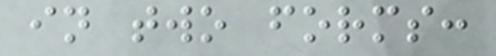in two forms:
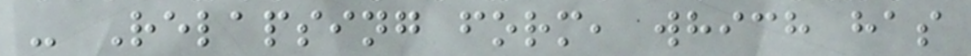- Relapsing form, which has
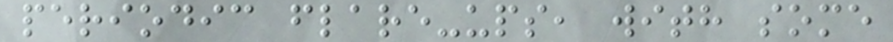periodic flare-ups, with some
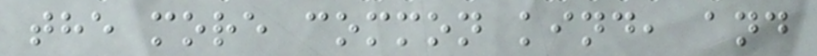the more common kind, and
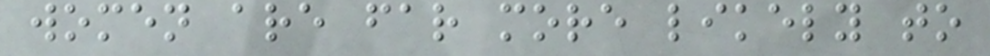women are far more likely to
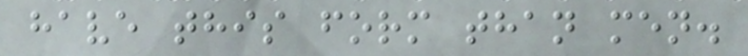have this form than men.
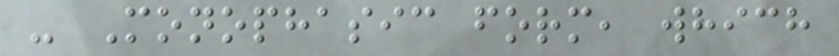- Monophasic form, which
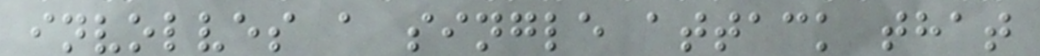involves a single attack that
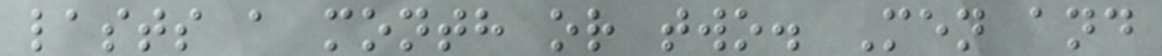lasts a month or two. Men and
